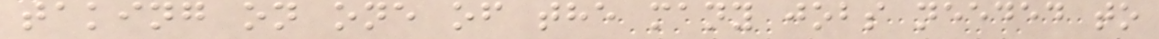taking on one of the many jobs needed to
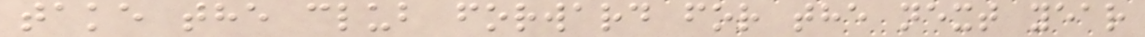take the club forward for the next year
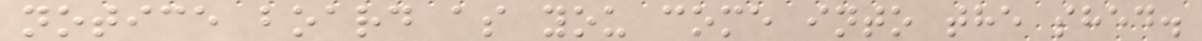notice board as you come into the shed.
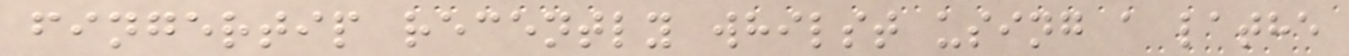fingertip recently whilst using a lathe
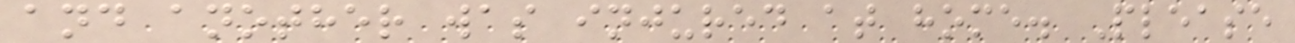and another was injured at home. Please
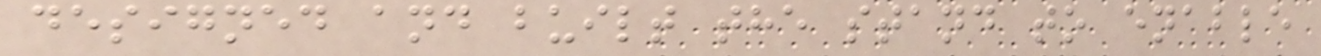designed and built the stand to enable
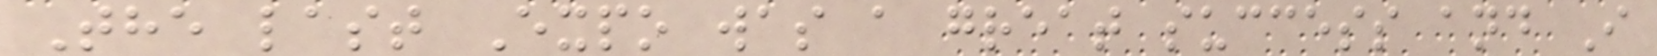The last Expo was a great success and I
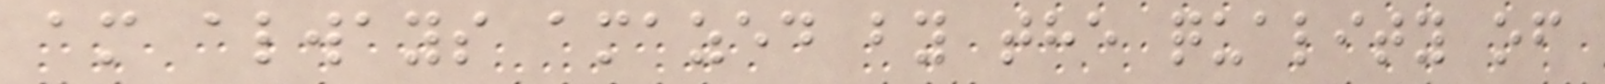am always amazed by the quality of
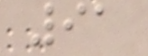91
